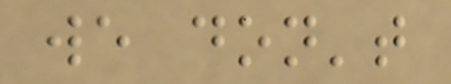we don't
